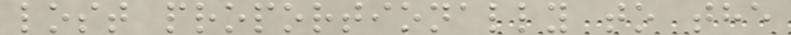lost proportionally to the
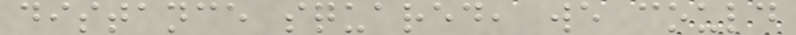distance squared, we could
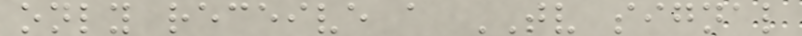only receive a TV signal
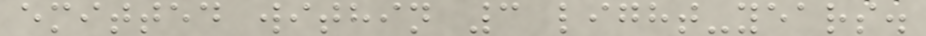emitted within 3 light-years.
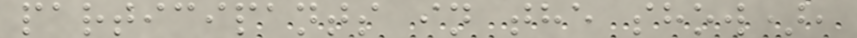participants in the show),
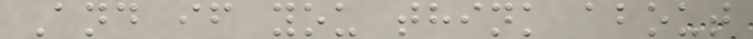And if you think about
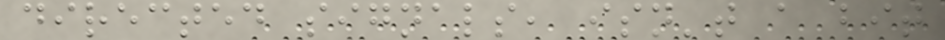directed signals, isn't a bit
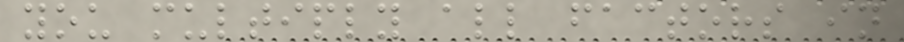you multiply all factors in
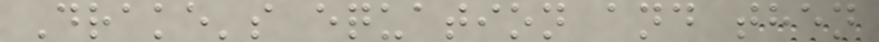Drake's equation and then
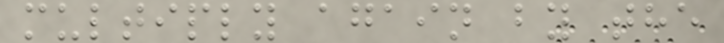multiply again by the
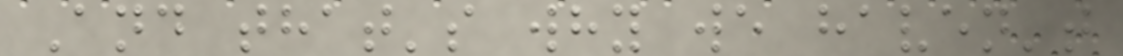And that's why we haven't
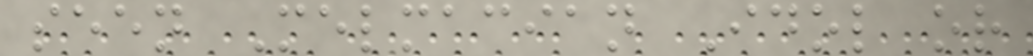seen Melmacian Idol or
